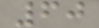60
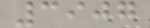3907
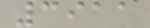3911
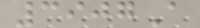3907A
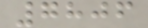7806
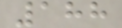188
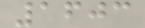1603
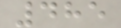485
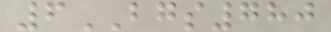6BGS780
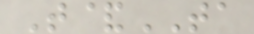T&TA
